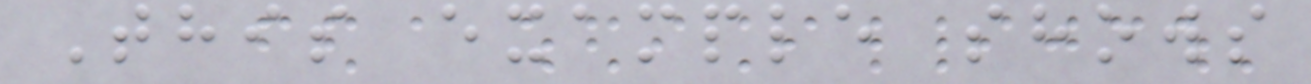This example shows
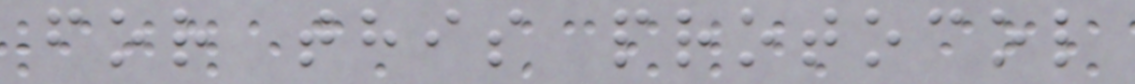for this protocol
